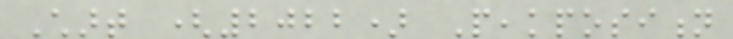Chart (2022) Peakposition
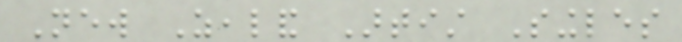New Zealand Artist Singles
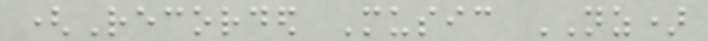(Recorded Music NZ)
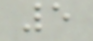5
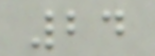24
